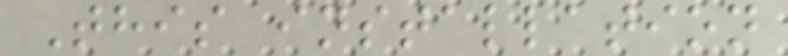This installation
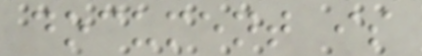document is
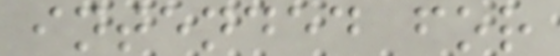intended for
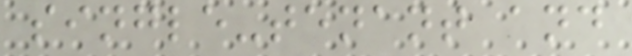single-tenant and
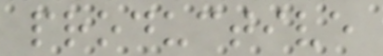productive
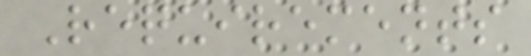Requirements
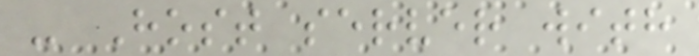- Host server with
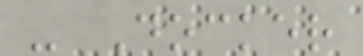- Docker
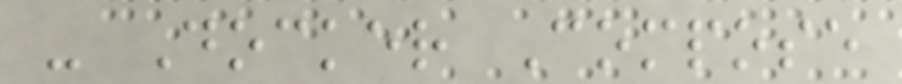- Docker Compose
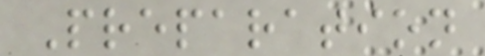Preparation
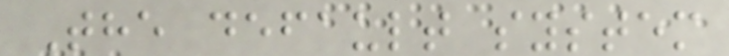The default system
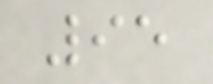95
